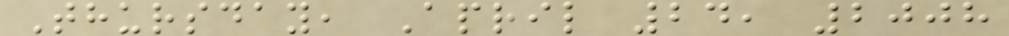Thursday, April 24, 2008
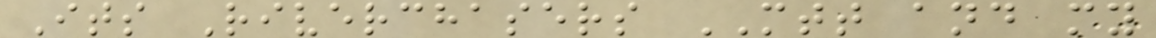Its Riverchasers MTT and my
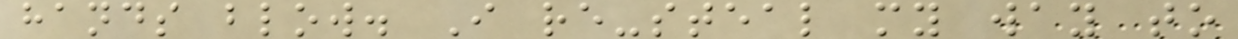hands blow. I re-steal my way to
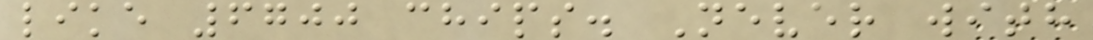like 6700 chips. Never with
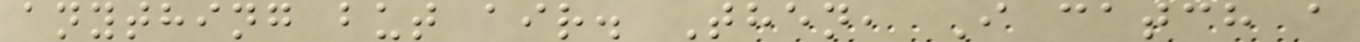anything but air. Then, I catch a
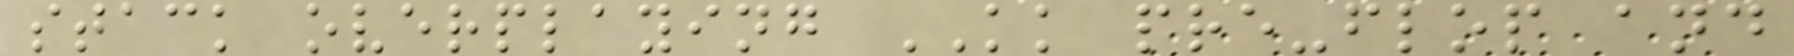stack overplaying KK pre-flop and
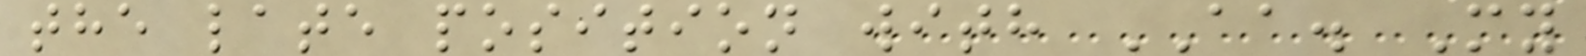the late position with AA. My
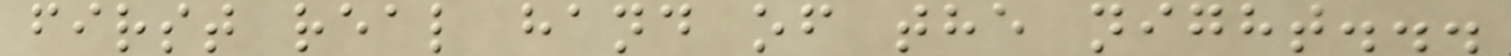first real hand of the night...
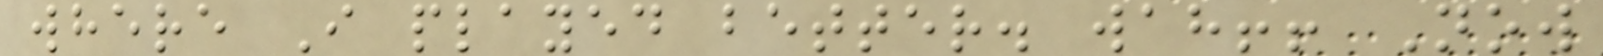where I played better. wah!! Now
